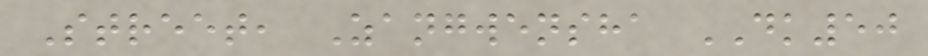Street, Zangwensha DK50
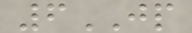6JP
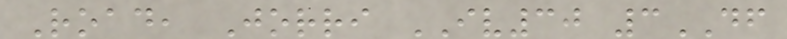Road, Jorri IV30 3DF
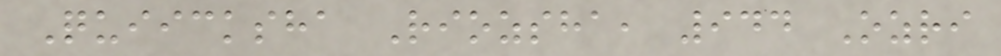Quiicksha Riozsha, 944 Ozri
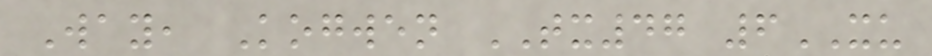Way, Kogwen TX47 6XU
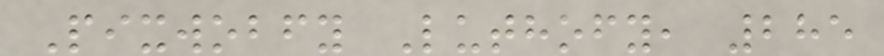Pixwobfy Luthofy, 285
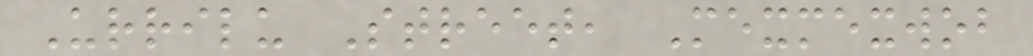Urrilu Street, Mexmexwob
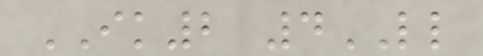IK2 4LL
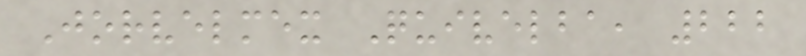Jorvelmex Quivelba, 222
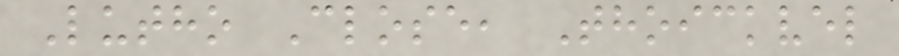Lutho Close, Thoickvel
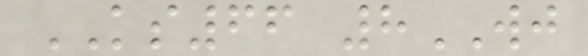KS66 8WJ
